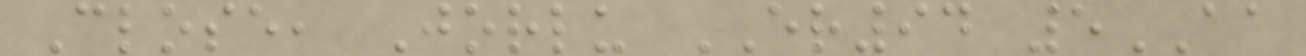Close, Jorlu ER94 5AA
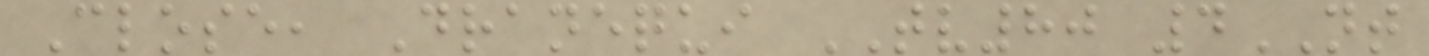Close, Dranequi TV80 4NT
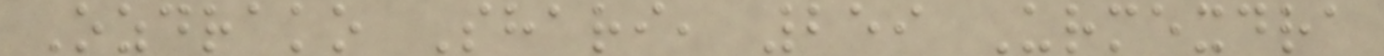Ozdrako Shari, 259 Urmexdra
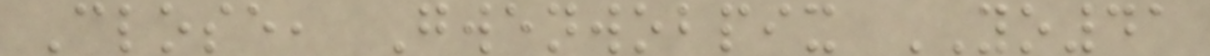Close, Gwenwobpix YO41
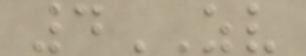4ZV
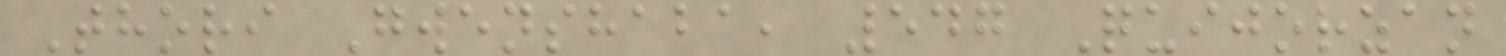Thori Gwenshaba, 547 Quijorzan
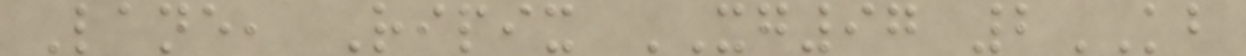Lane, Ripix XG97 2KB
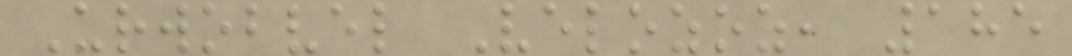Urwobvel Velozoz, 185
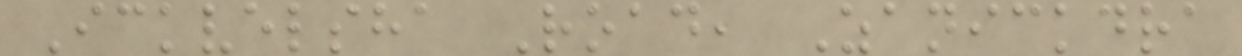Ickvelsha Road, Zanickdra
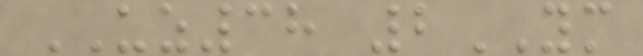UZ38 2YM
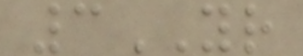3YR
